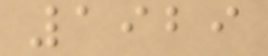1929
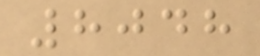8048
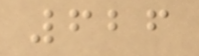626
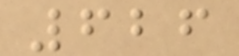626
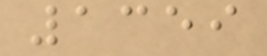1359
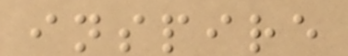inspire
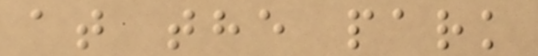at the park
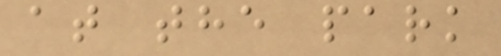at the park
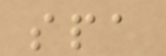spa
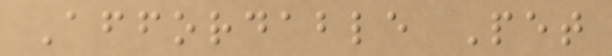Affordable Pet
